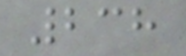238
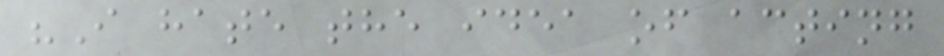"I hate the idea of acting
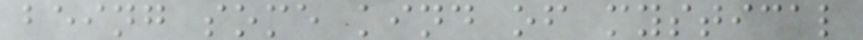being some kind of mystical
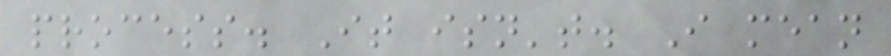process. It isn't. I mean
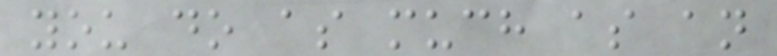you do as much as an
